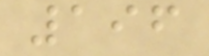196
